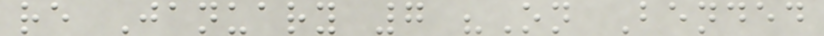re January 7 "On Bended
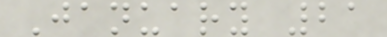January 21
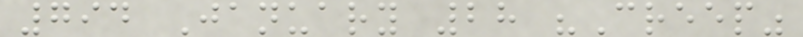794 January 28 "Creep"
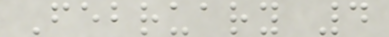February 4
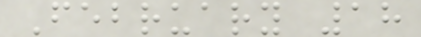February 18
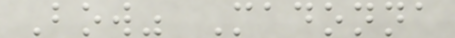Bow" Madonna
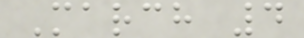March 4
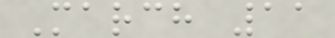March 11
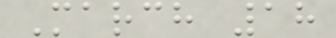March 18
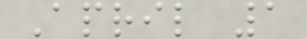April 1
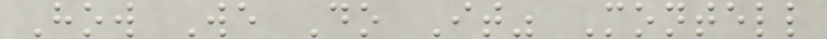How We Do It" Montell
